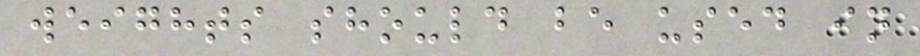weights should be used in
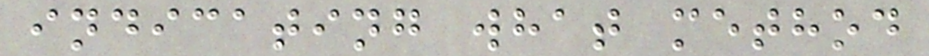indicating what method
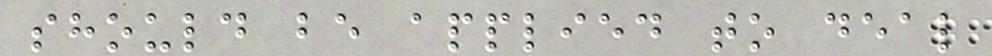should be applied to deal
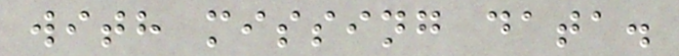with missing data.
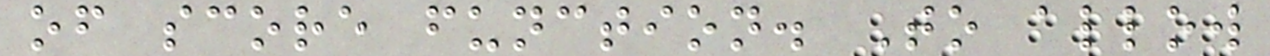of score function. To allow
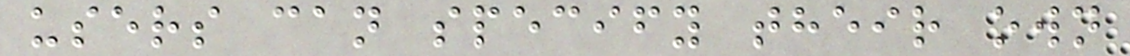users can specify their own
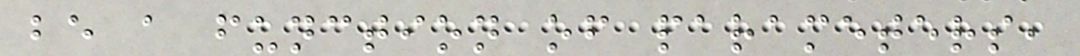be a function of parameters,
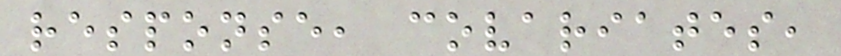response, covariates,
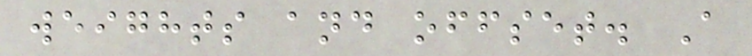weights and offset. A
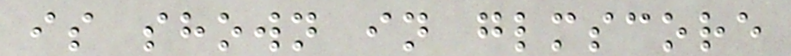is shown in glmscore
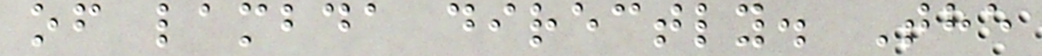of lambda directly. The
